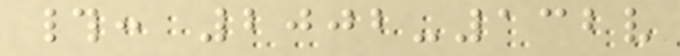#: 2002-132v
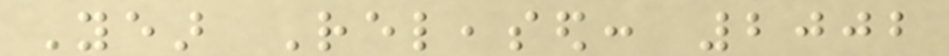Year Released: 2002
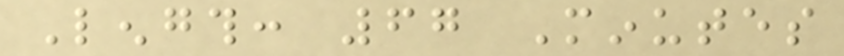Length: 67 Minutes
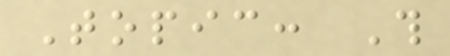Topic: This
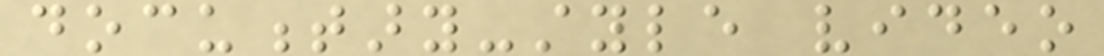documentary-style video
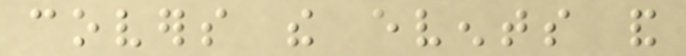covers the events and
